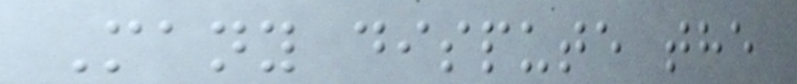Many dispute the
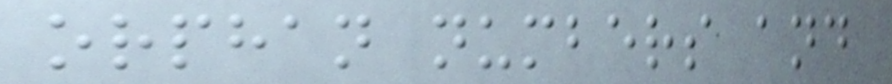orphan numbers and
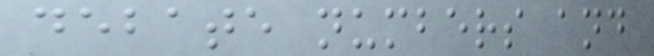debate numbers and
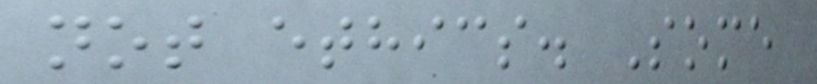not ethics. Some
